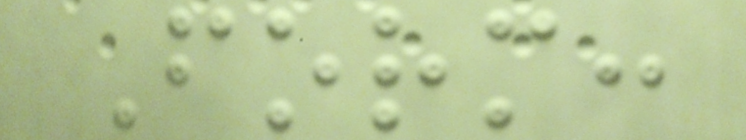Form:
